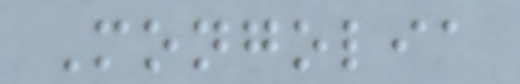Mongolia
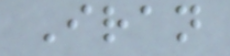Iran
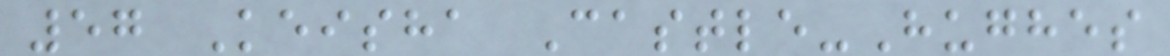57 Keisha Castle-Hughes
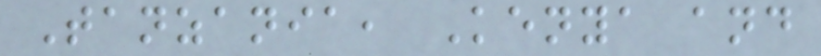Tanzania, Kenya and
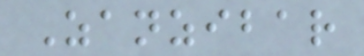Zanzibar
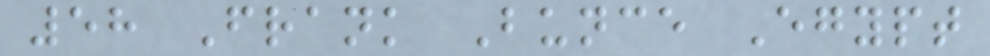58 Frank Bunce Egypt
